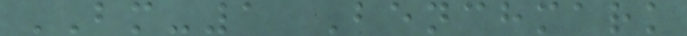BM-1 Benchmark
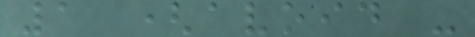1 (avoid -
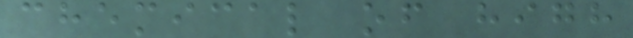chemical of high
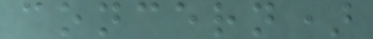concern)
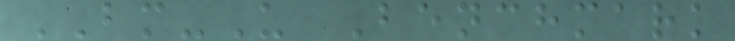BM-U Benchmark
